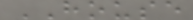HOUSE
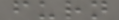furn
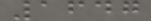1647
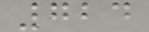724
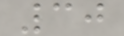30
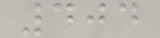404
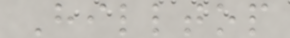Hilltop
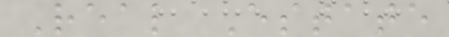Real Estate
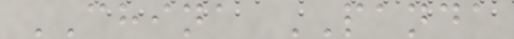CHINA PANDA
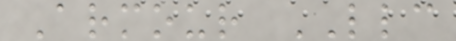Armour LLC
